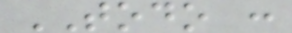TODO :
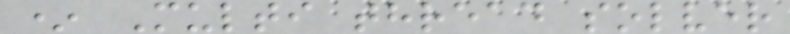* Multi thread solver
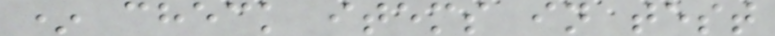* check items in test
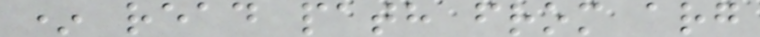* read path from arg
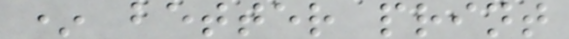* better print
